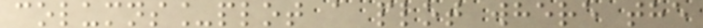columns_plot a plot where the
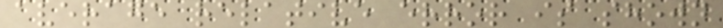average relative error is shown
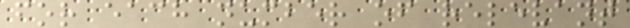for each number of relevant
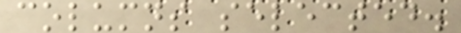columns selected.
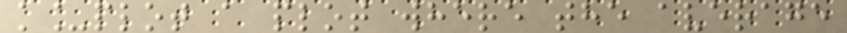k_plot a plot where the average
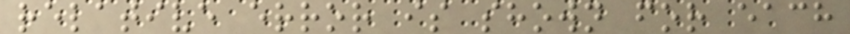relative error is shown for each
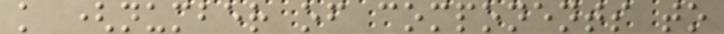k (number of components to
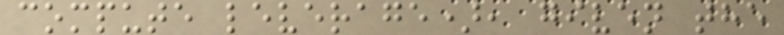compute leverage), given the
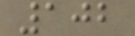102
